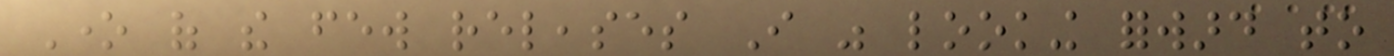One of the few releases I was looking forward to
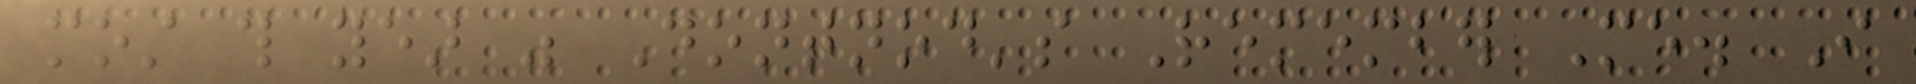most this year was Dontnod's Remember Me. I
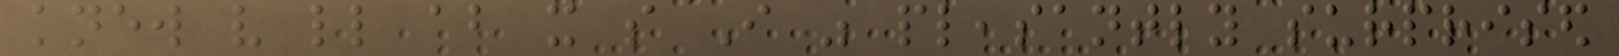knew very little about it so I was pleasantly surprised
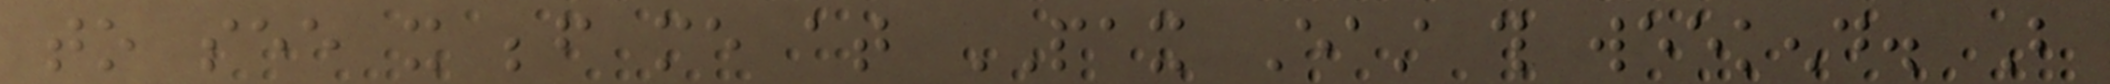to see it before me at PAX East this weekend. But
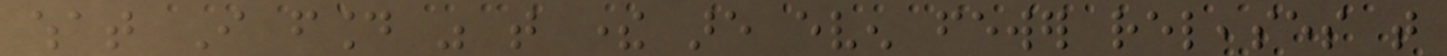what I found was that there are even fewer releases that
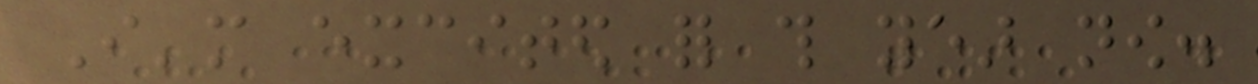I'm excited for this year now.
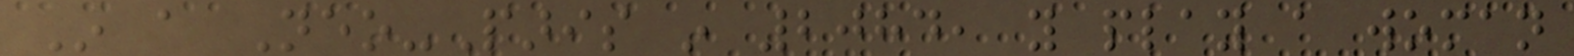In a Neo-Paris in 2084, you play a woman
